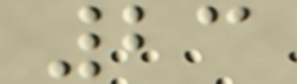23
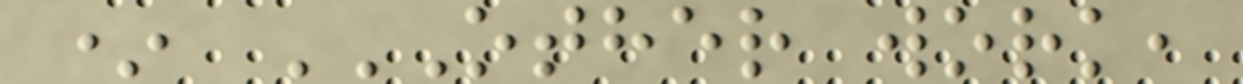* OTHER WORK,
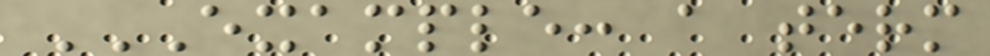EXAMPLE: A TERM
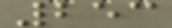253
